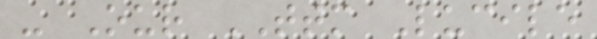- Our TTM Lucile
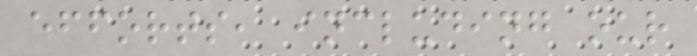efforts, including our
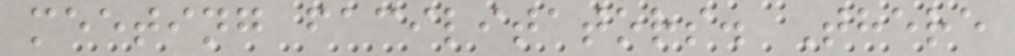meeting facilitators. There
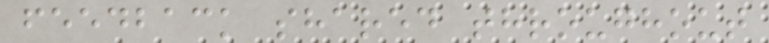feedback shared throughout
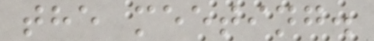the meeting.
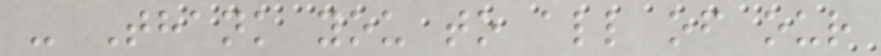- Thank you to all of our
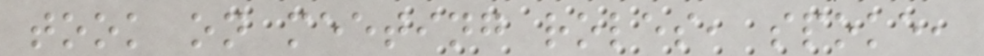took on meeting roles, spoke,
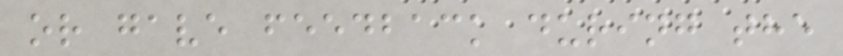or gave feedback during the
